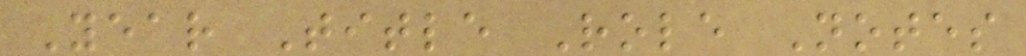Year Title Role Notes
